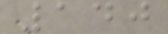140
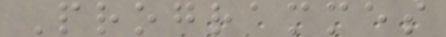Programmes
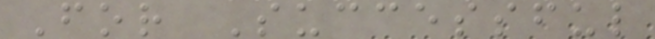For Successful
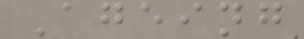Ageing
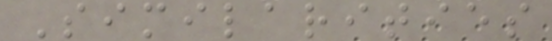Similarities
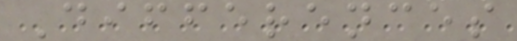Differences
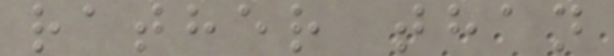rather than
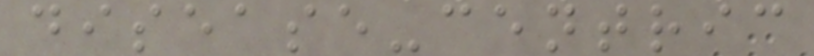disease-centric
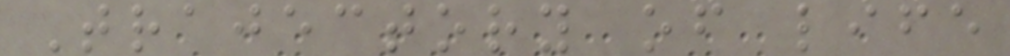Trajectory of life
